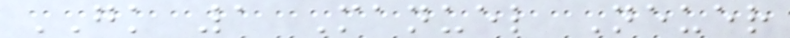GK 1 Manuel Neuer
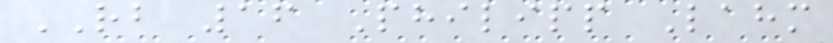RB 16 Philipp Lahm
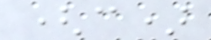(c)
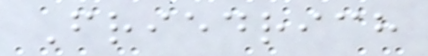Friedrich
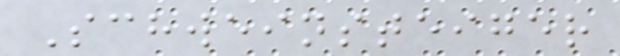Schweinsteiger
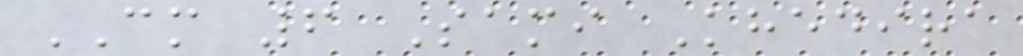CM 6 Sami Khedira
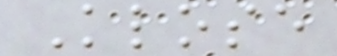Klose
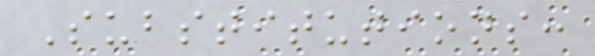Substitutions:
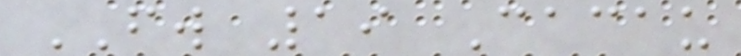FW 19 Cacau
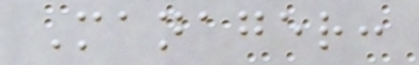Manager:
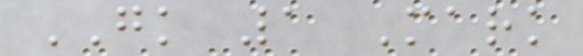GK 1 Mark
